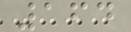164
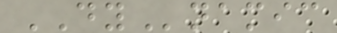DYnamic
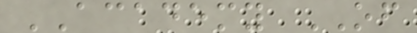ACADEMY OF
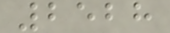2528
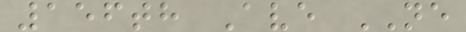156th Ave NE
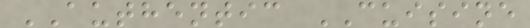AUTHENTIC CUISINE
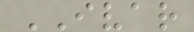IVAR
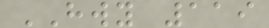HWY 119
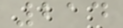214
